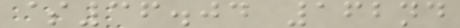$36.04 162nd
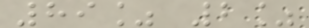89% 2%
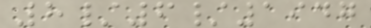8/6/1947
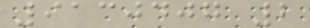9130407 2
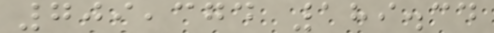709,374 189.34
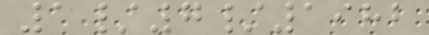1/7/1982
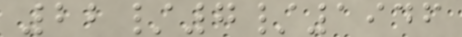22/7/1946
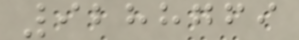9288769
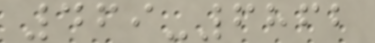469-6862
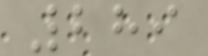289
